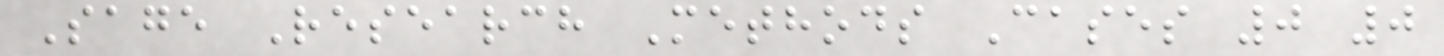Sage Research Methods Cases 0 0
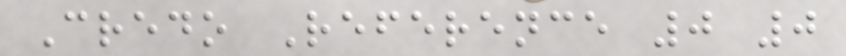Credo Reference 0 0
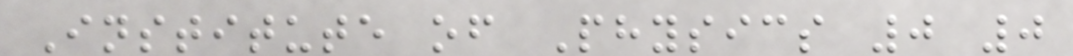Institute of Physics 0 0
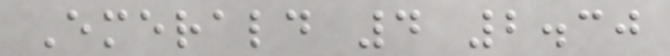Emerald 4 2.30
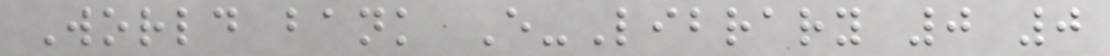World bank E-Library 0 0
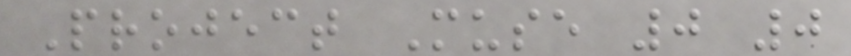Project Muse 0 0
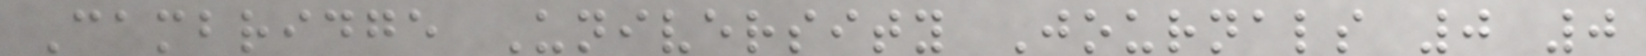Cambridge University Journals 0 0
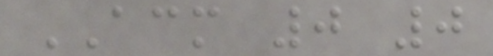ACM 0 0
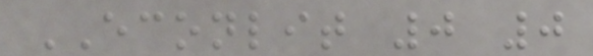ECONLIT 0 0
